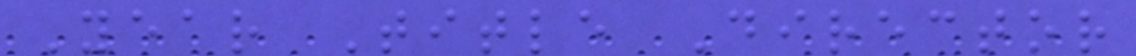Year Title Director
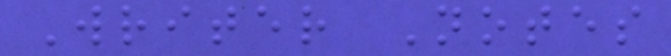Writer Notes
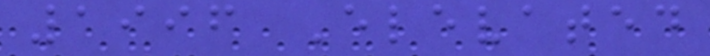1996 Elevated
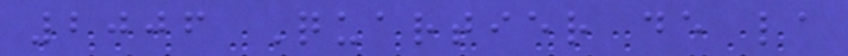2006 Quartier de la
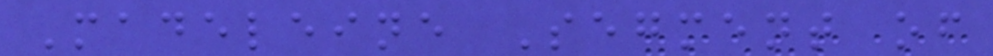Madeleine Segment of
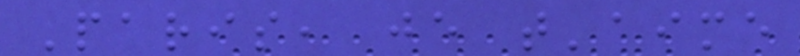Paris, je t'aime
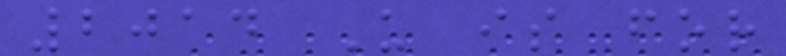2014 U is for
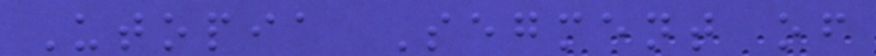Utopia Segment of
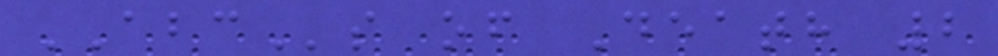ABCs of Death 2
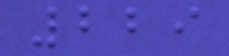229
